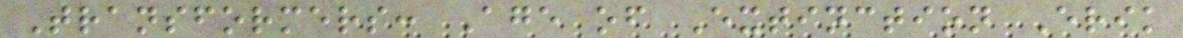Transformers: Age of Extinction Erik
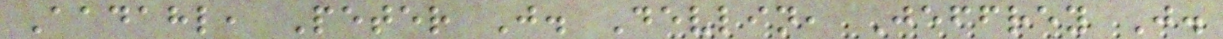Aadahl, Peter J. Devlin, Jeffrey J.
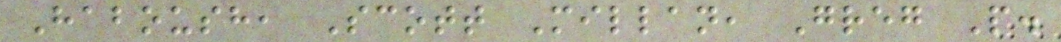Haboush, Scott Millan, Greg P.
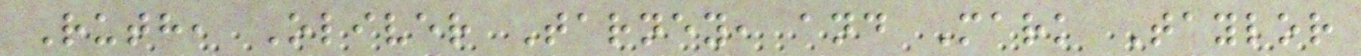Ruth, Oliver Tarney, and Mark Taylor
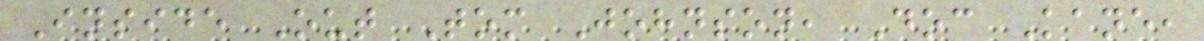Inside Out Tom Johnson, Doc Kane,
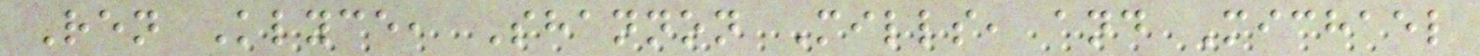Ren Klyce, Shannon Mills, and Michael
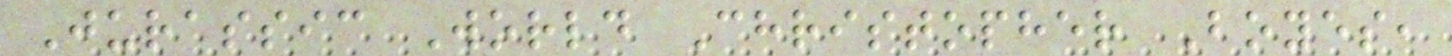Jurassic World Christopher Boyes,
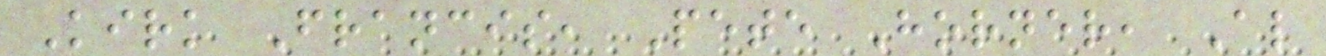Kirk Francis, Pete Horner, Al
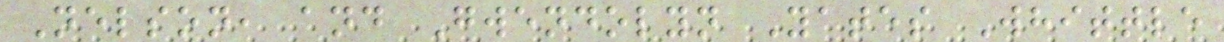Nelson, and Gwendolyn Yates Whittle
